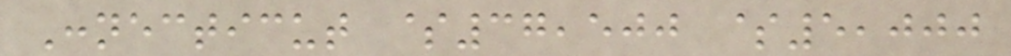Connecticut $37,500 $5,000
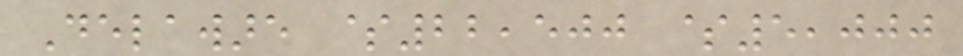Delaware $22,500 $5,000
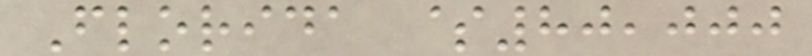Florida $80,000
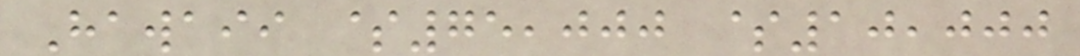Hawaii $75,000 $10,000
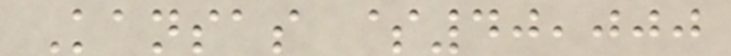Kansas $40,000
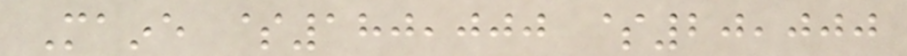Maine $180,000 $20,000
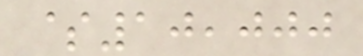$10,000
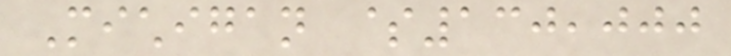Michigan $130,000
